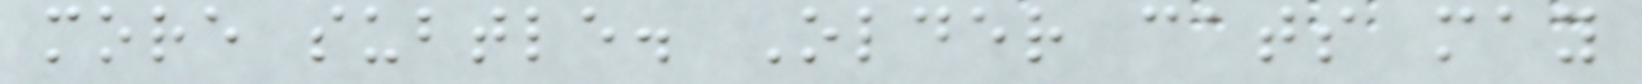more subtle. Older cats may
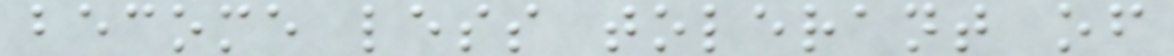become less tolerant of
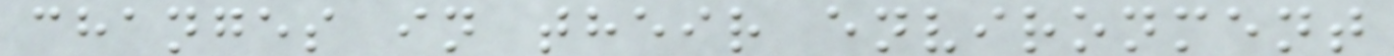changes in their environment
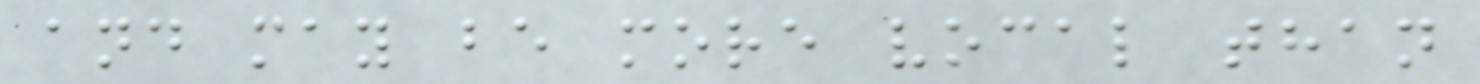and may be more vocal than
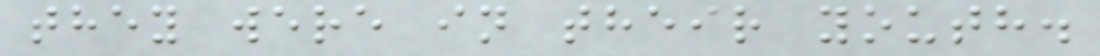they were in their youth.
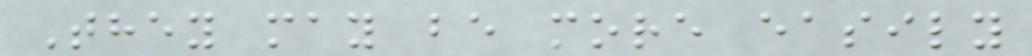They may be more easily
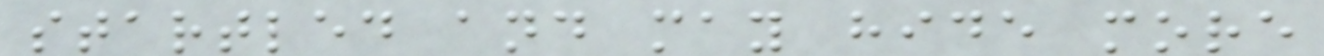startled and may hide more
